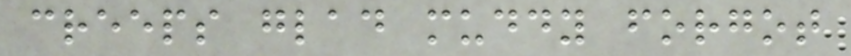creeps glad muddy forgot
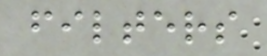filters
